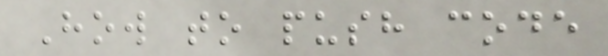How to push code
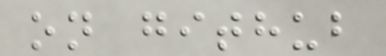on github
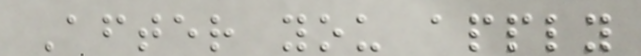After you apply
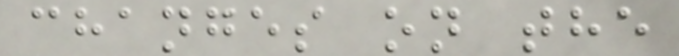changes on the
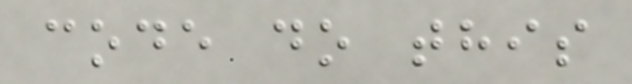code do this
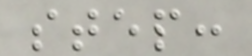step:
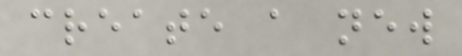create a new
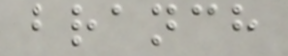branch
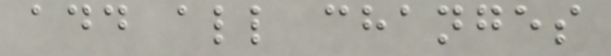add all changes
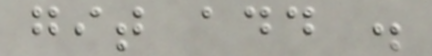git add .
